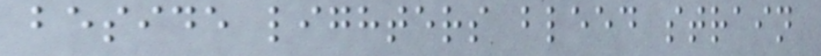beside lighters bleed strain
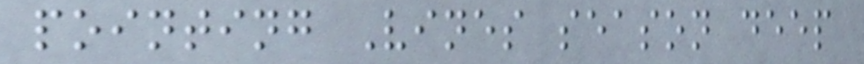pointing Vines season deep
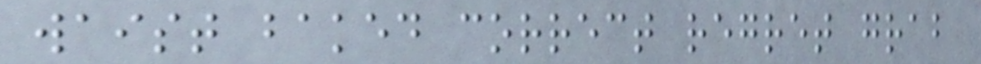waist baked correct regret grab
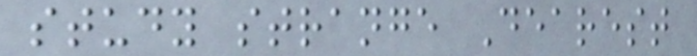study strange Dearest
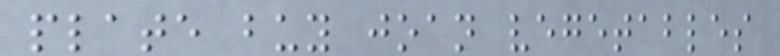plate buy joan vegetables
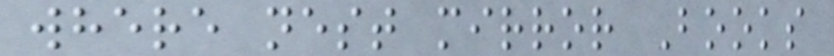where nest mirror Books
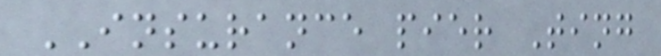INSURANCE pier Ting
